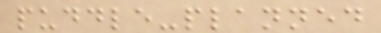puddle-planned
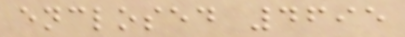enclosed 4695
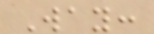Way:
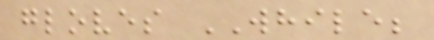gloves WHILE;
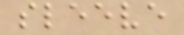sleeve
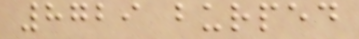8729 burped
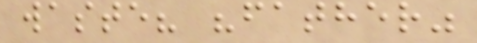waste? "father"
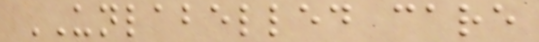UNLABELLED care
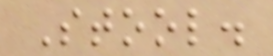Stool.
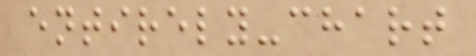entirely-chart
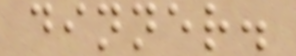dinner.
